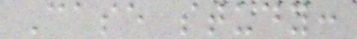Case study:
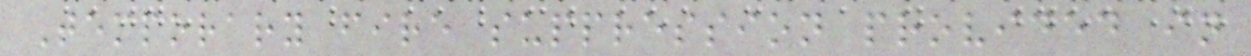Temporary fire suppression provided in
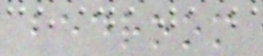bedroom
